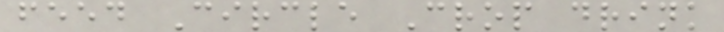feed Circle Crop drink
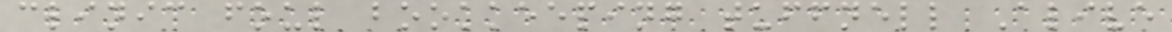clinic foul bookkeeping tuffnell Alive
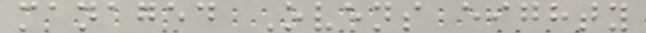managed Ovens eighty
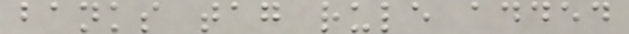banks tag rule added
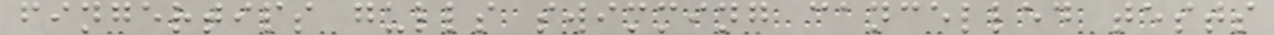fingertips gulls swimming cancelled tests
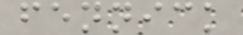fennick
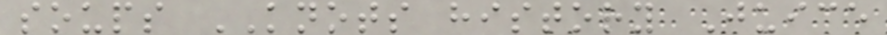soups KNOTS history Juice
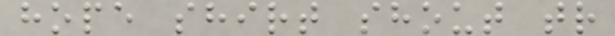hope shirt shout tr
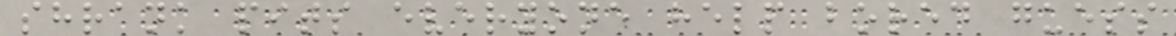shrank pits everyone help bored guess
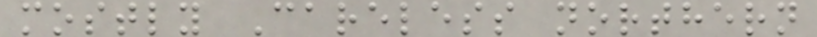mostly Careless northern
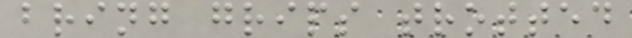bring grips trotted
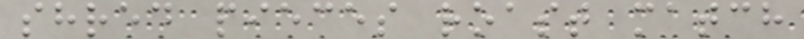shred pieces roast match
